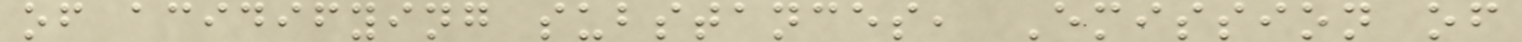of acidifying substances, Emission of
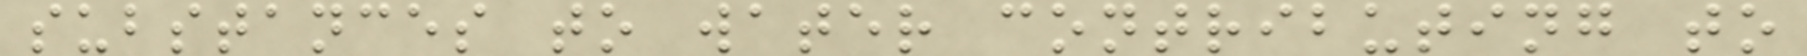substances to water contributing to
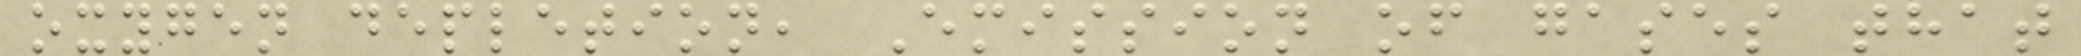oxygen depletion, Emission of gases that
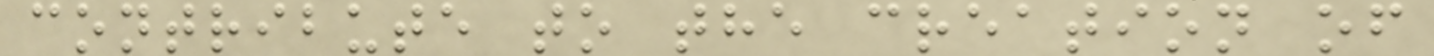contribute to the creation of
